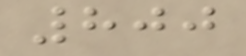800
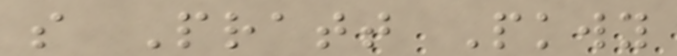s Pratt Pkwy
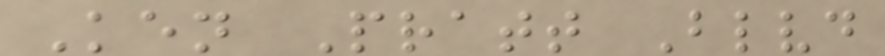Ken Pratt Blvd
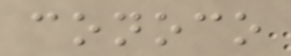conoco
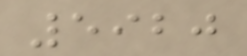5920
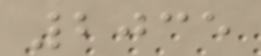2035
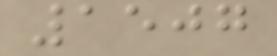1507
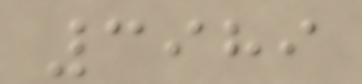3989
